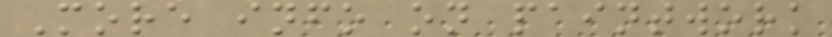More info on paintwork
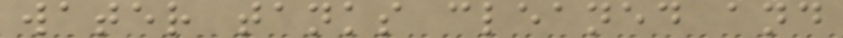water tanks cleaned and
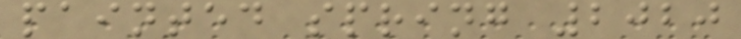painted spring 2020
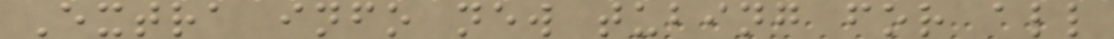Extra info new tubing for all
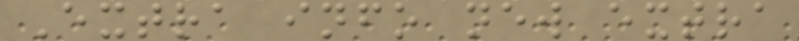Extra info new extra
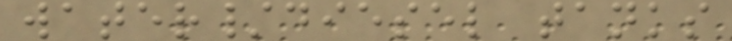water/diesel tanks
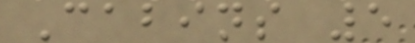Cabins 5
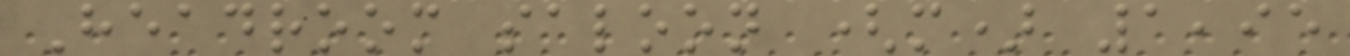Headroom saloon (m) 1,95
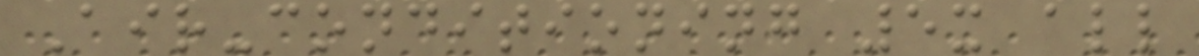Air-conditioning 5x all
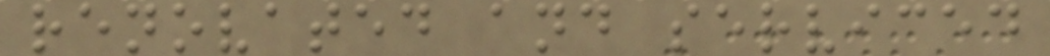renovated and serviced
